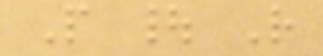P | R
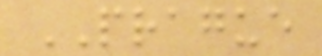PRAGUE
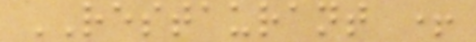RESTAURANT +
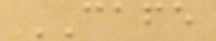CAFE
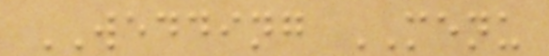WEDDING MENU
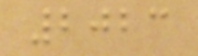2023
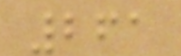261
